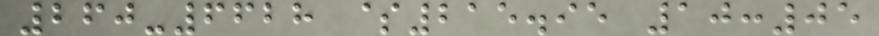260-6628 $215.95 10:05
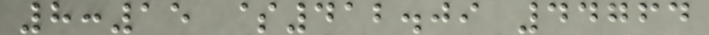8:15 $412.09 44764
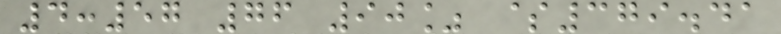4:57 76 90% $379.41
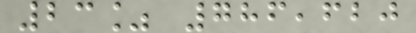23% 786,620
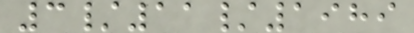3/11/1989
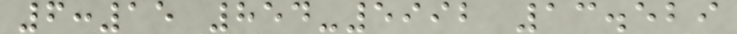6:15 854-5992 13.529
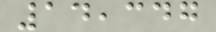14,347
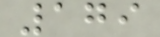179
